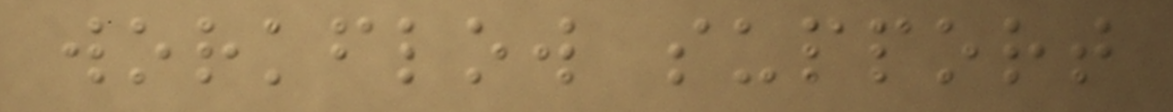workflow support
